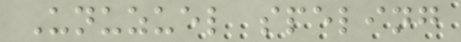Unuzuel speling
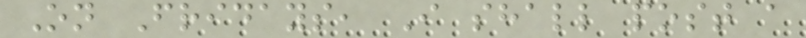On Fridays, I shall post a
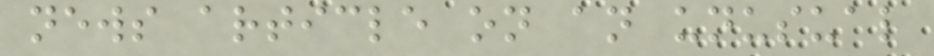news article on an unusual
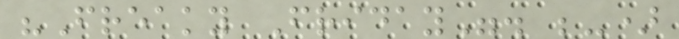"Freaky Friday". ;-)
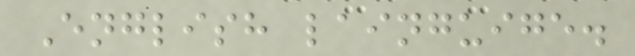English lainguige.
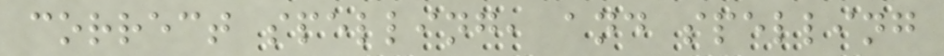correct spelling, and spelling
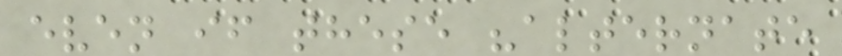even if these "alternate
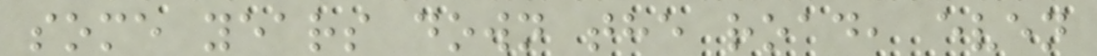some years down the road, even
